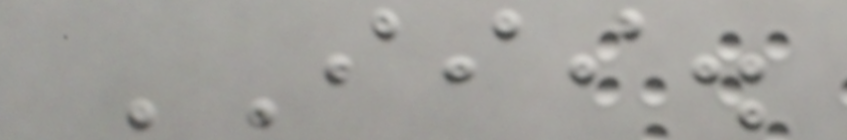III.
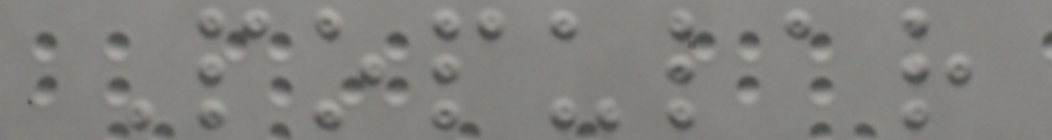Popular
